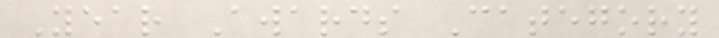Year Awards Category
